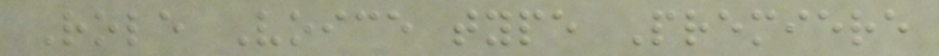Role Voice type Premiere
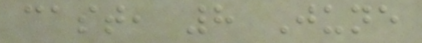cast, 8 June
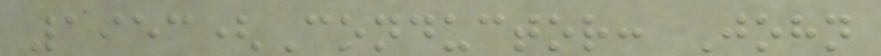1953(Conductor: John
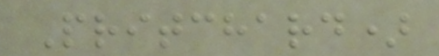Pritchard)
